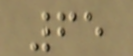65
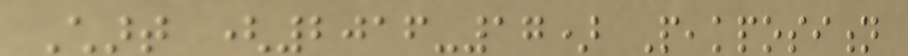Chart (2016-17) Peakposition
